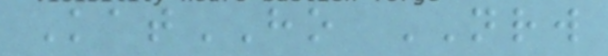KatHO NRW
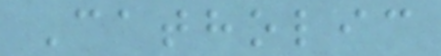Catholic
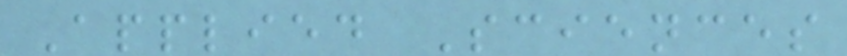Applied Sciences
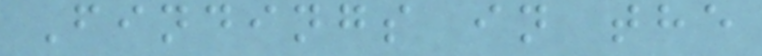Findings in the
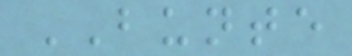BUNTE
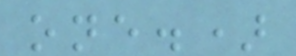one.)
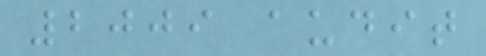2009 audit
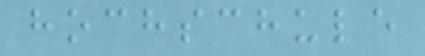hochschule
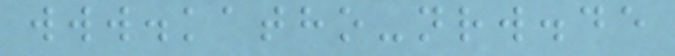www.katho-nrw.de
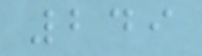249
